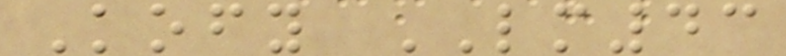Kofy LM43
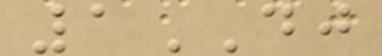1DJ
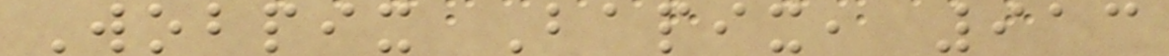Wobpix Bapix, 913
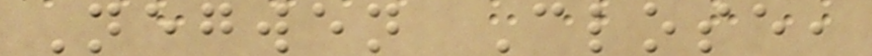Negwen Close,
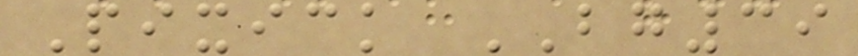Pixick BG39
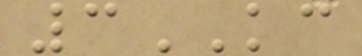3KC
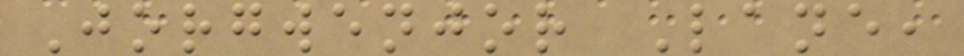Jorgwenjor Lane,
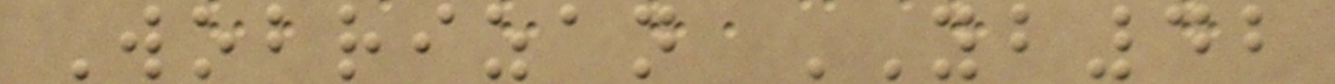Wobrizan YB42
